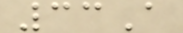33A
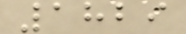1829
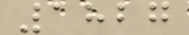1827
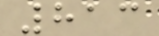813
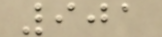901
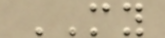MY
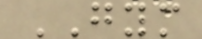GYM
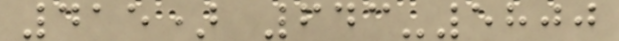415) 643-5800
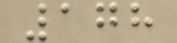178
